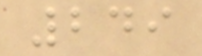249
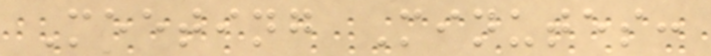Meeting Minutes:
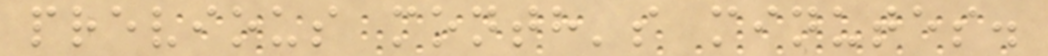previous month's minutes.
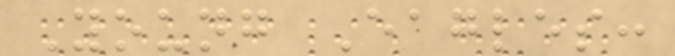Young Eagles:
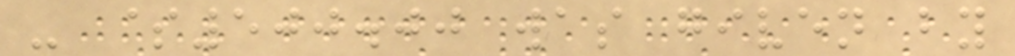- $500.00 was given by
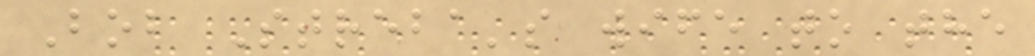Bob Streba's wife to the
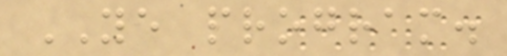YE program.
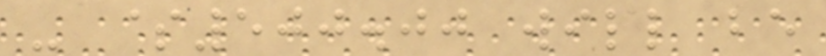- $500.00 will be
